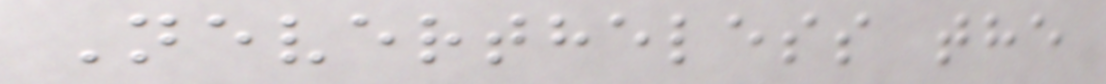Nevertheless the
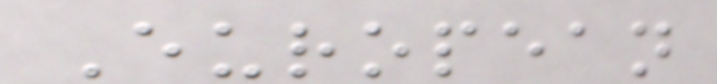European
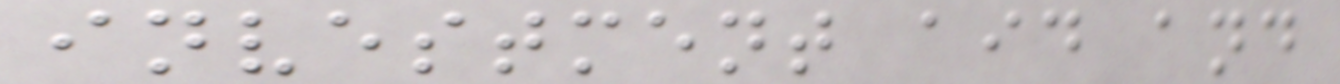investment aid and
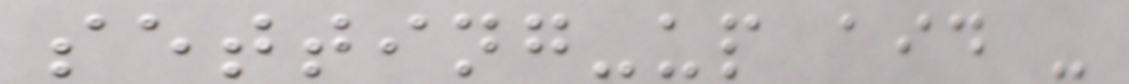setting-up aid -
